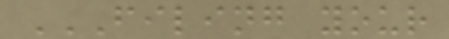FILING YOUR
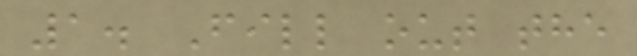1. Fill out the
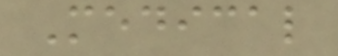Medical
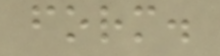form.
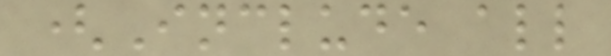(Include all
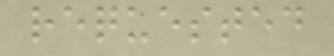requested
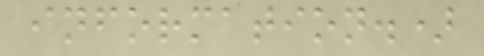information.)
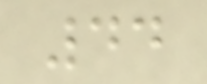44
